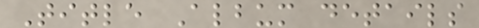Title Album details
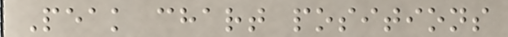Peak chart positions
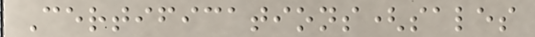Certifications(sales
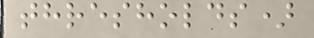thresholds)
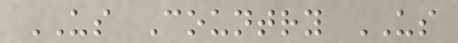US Country US
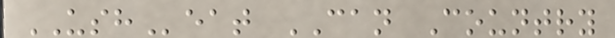USHeat CAN Country
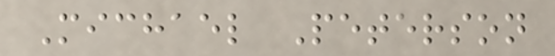Michael Peterson
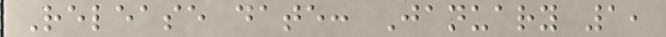Release date: January 1,
